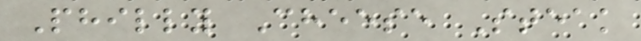Philly Cheese Steak
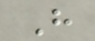H
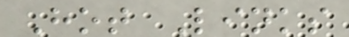Hot Links
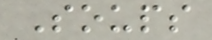Soups
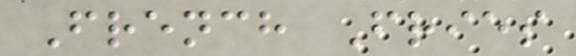French Fries
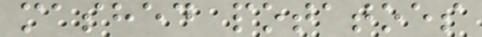mashed potatoes
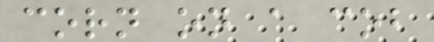corn on a cob
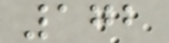172
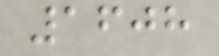1608
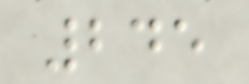245
